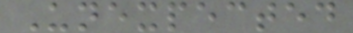Unexpected
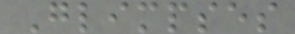Glimpses
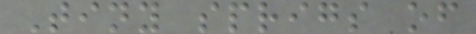Tiny sprigs of
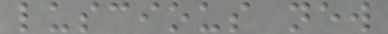luscious new
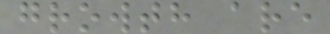growth are
